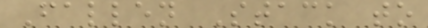Fallen Stack to
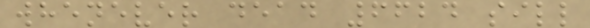whenever dead 6624 sill
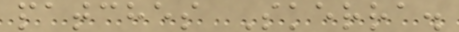patches Skerra.
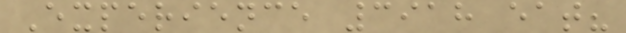Experience 3918 eat?
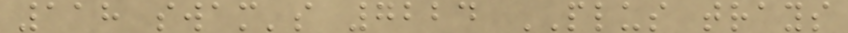118 swam's 7224 PLUS trays
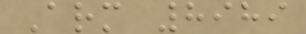Arm 8989
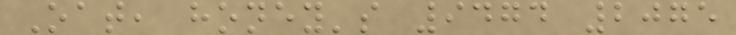Oat, honey's 9474 2075
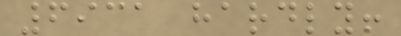6931 hardly!
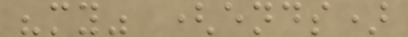"my" (ends)
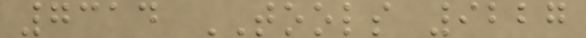7314 TOOLS 9227
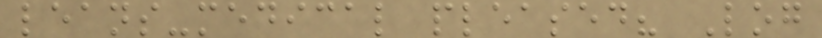leans-medical pleased? Log
